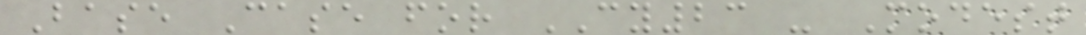Base Case for CY23 - Modest
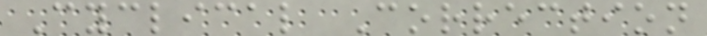Cyclical Correction
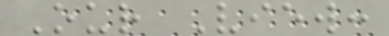Our View:
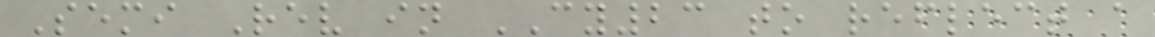Semi Rev in CY23 to reflect a
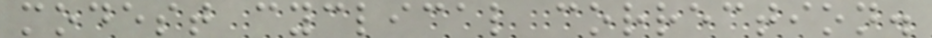modest cyclical correction.
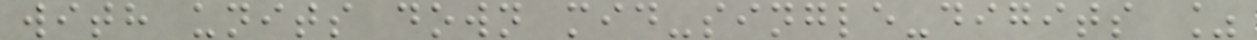with units down mid-single-digits %
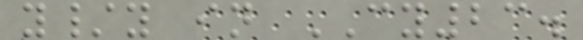y/y in CY23.
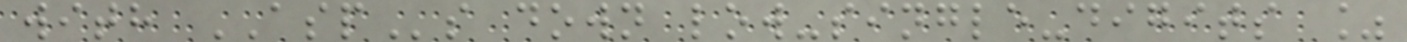with ASPs down low-single-digits %
